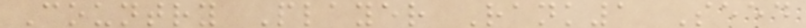Country Player Rank1 Seed
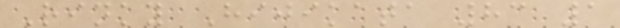Rinky Hijikata 83 1
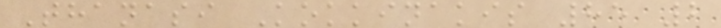Thanasi Kokkinakis 85 2
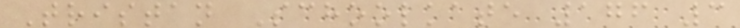Tristan Schoolkate 176 3
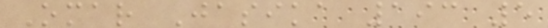Omar Jasika 193 5
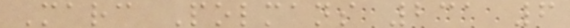Marc Polmans 231 6
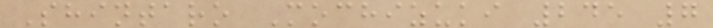Shintaro Mochizuki 245 7
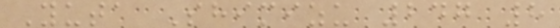Yuta Shimizu 247 8
